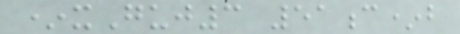*xGuj3 51c*b
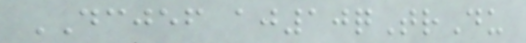DCJEF aj10qTrDu
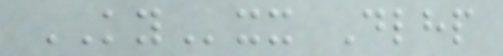KYxx Dlhp
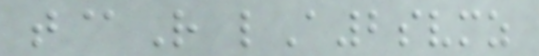t@R lA2svmz
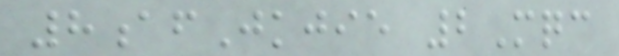8afJkjie 2Mqc
